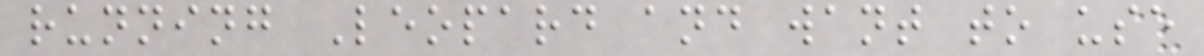running Leopard and want to use
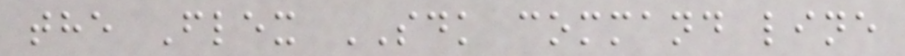the Flex SDK command line
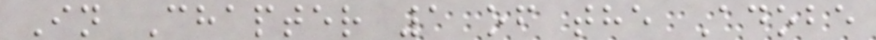In Chapter 1 of the Adobe
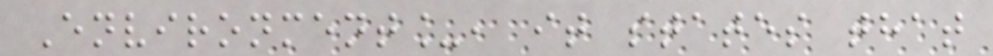Environment_, it states that
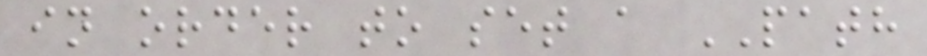in order to set a PATH
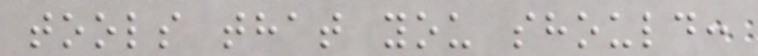tools that you should:
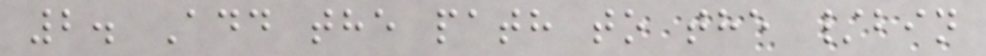2. Add the path to the /bin
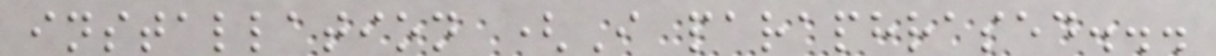installation (I paraphrased...
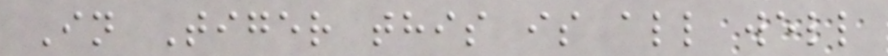In Tiger this is all well
